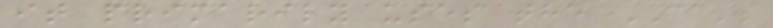it primarily uses the CA's
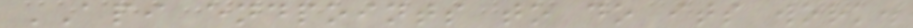API endpoints to do its work.
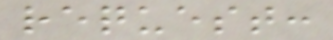request:
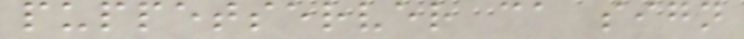puppetserver ca sign
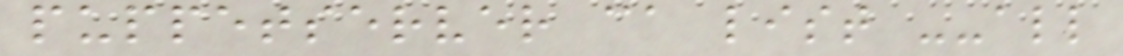puppetserver ca list --all
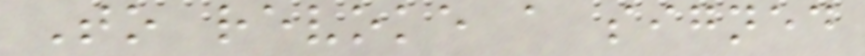To revoke a signed
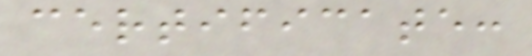certificate:
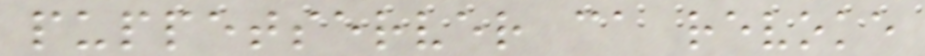puppetserver ca revoke
